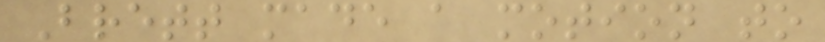Brett made a motion to
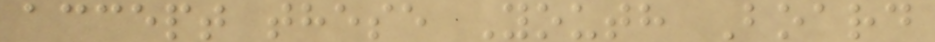accept these Youth Board
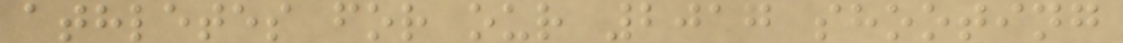athletes for our 2017 shooting
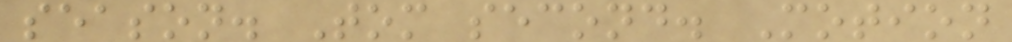season. Tom second. Motion
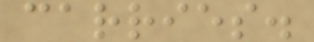carries.
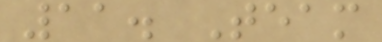11. Team
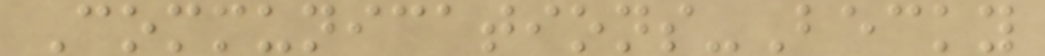Communications-Becky
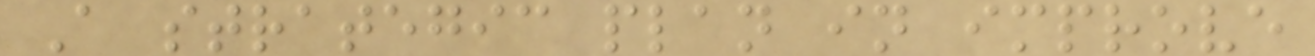A strategic plan in improve
